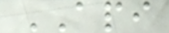API
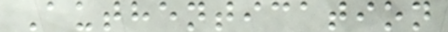Authentication
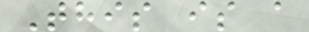This is a
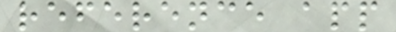reference app
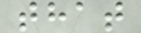that
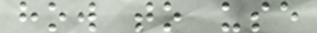how to use
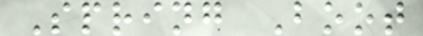Spring Boot
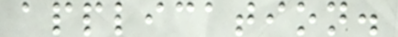application.
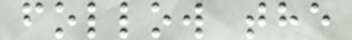follow the
